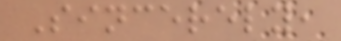Sincerely,
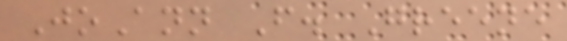JoAnn F. Greene
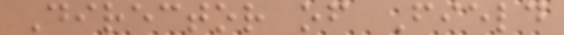Director of Field
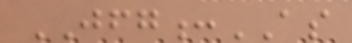JFG:AS
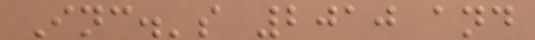Inc.'s 2010 and
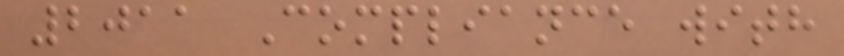2011 Compliance with
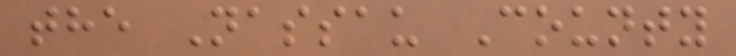the Nassau County
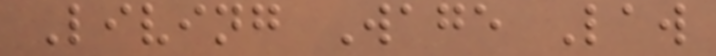Living Wage Law
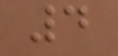4
